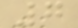7
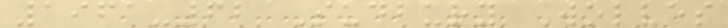1961-62 Sudbury Wolves
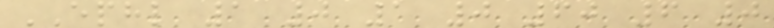EPHL 1 0 1 0 60 6 0
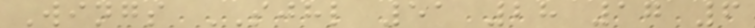Wings SJHL 51 28 17 6
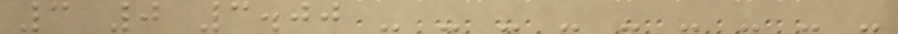3 0 3.00 - - - - - - - - -
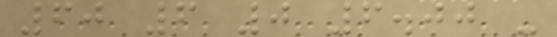60 6 0 6.00 -
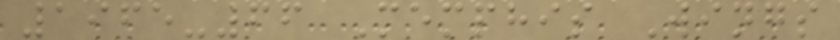1965-66 Memphis Wings
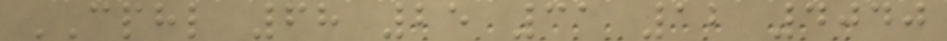CPHL 68 25 31 12 4040
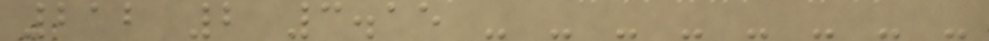212 2 3.15 - - - - - - - -
